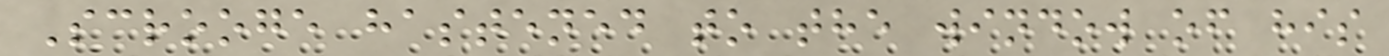Scrooge hastened to the window of his
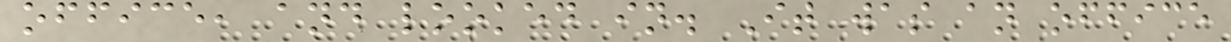office, and looked in. It was an office
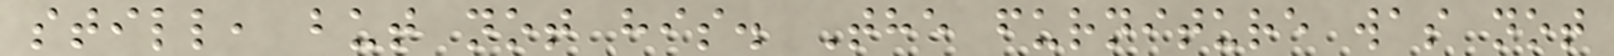still, but not his. The furniture was not
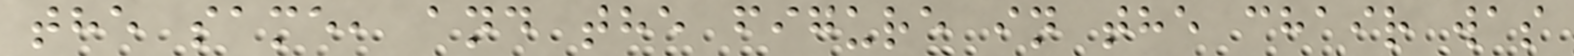the same, and the figure in the chair was
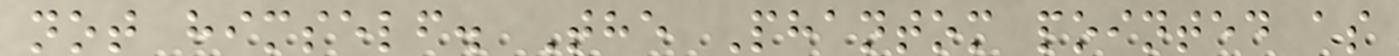not himself. The Phantom pointed as
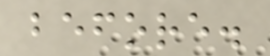before.
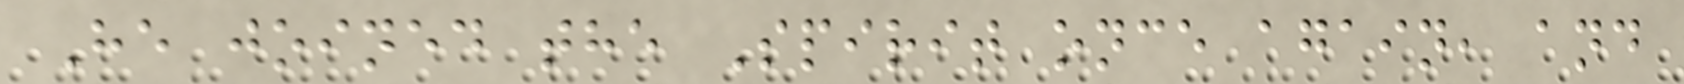He joined the Spirit once again, and
